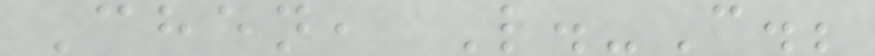Chen, L.-C.;
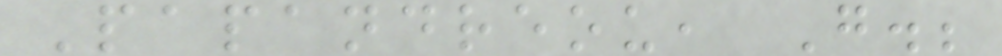Papandreou, G.;
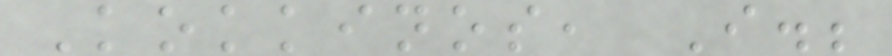Kokkinos, I.;
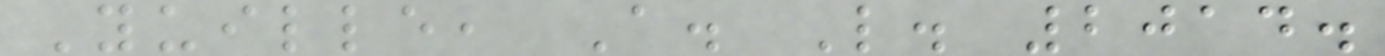Yuille, A. L. 2014.
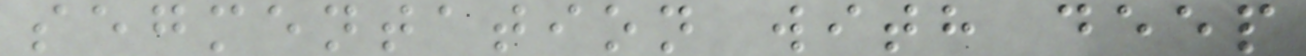segmentation with deep
